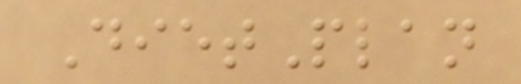DietPlan
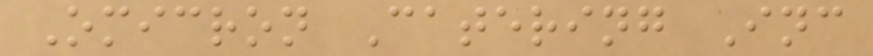Omicron Catering Inc
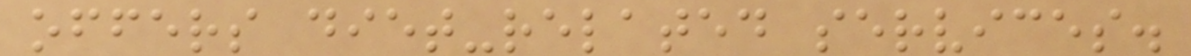offers diet-related services.
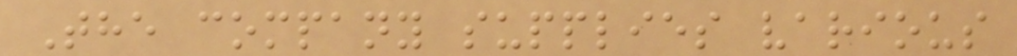The company supplies various
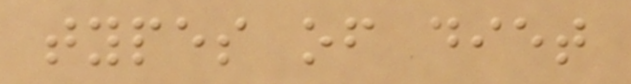types of diet
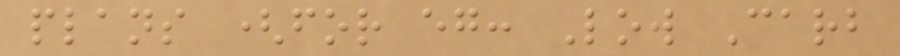plans (for eg: Low Carb
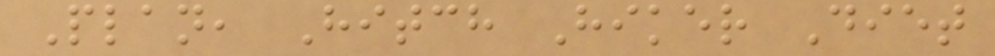Plan, Hitch Hiker Diet
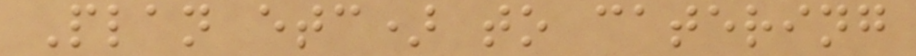Plan etc) to catering
